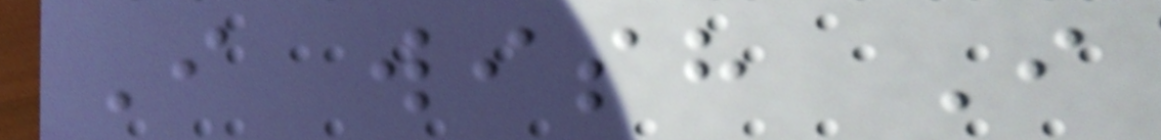I wish I
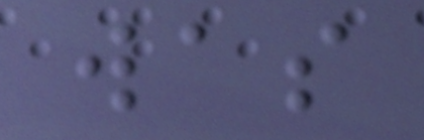was
